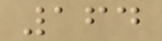164
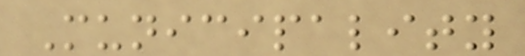Municipality
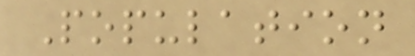Population
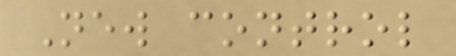New control
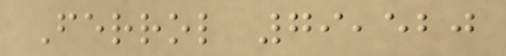Ferrol 79,520
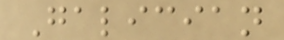Galician
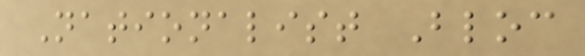Nationalist Bloc
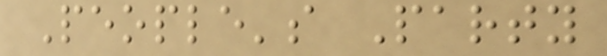People's Party
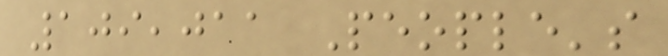109,011 People's
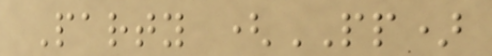Party (PP)
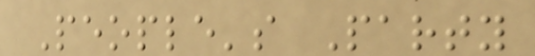People's Party
